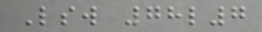Lsw 78l7
